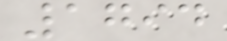1794
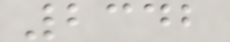2342
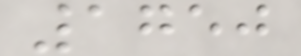1750
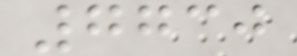7730
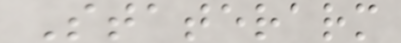Staterarm
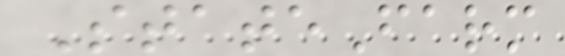StateFarm
